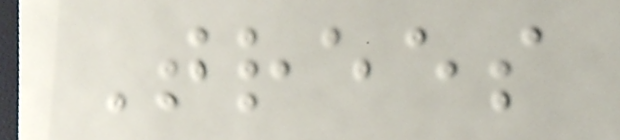Trees
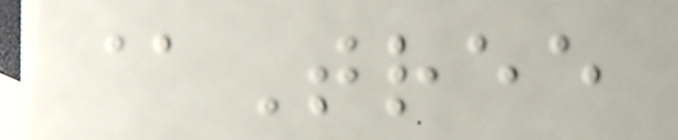@Tree
